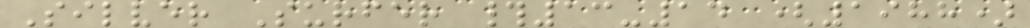Silver Surfer #13-14 (1988)
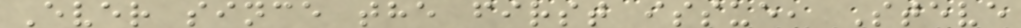Ever since the first issue, Steve
